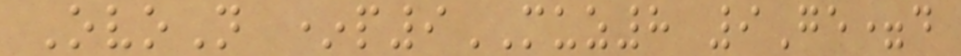OvoN *p9MUZ8 9Ge=d
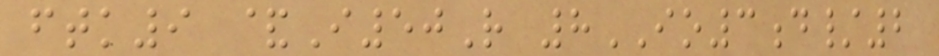ftk9 &I50R 8IO3d/2
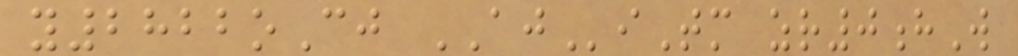y2822oCj AJiTm zr0hW
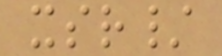xsr/
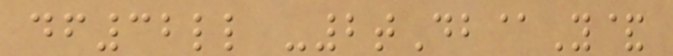df32ll -2tDb@Y&
